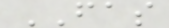FAS
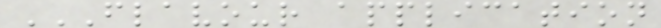FLAVOUR APPLICATION
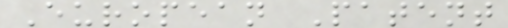European Patent
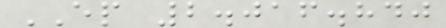EP 2.016.840
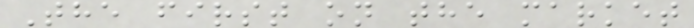The first on the market
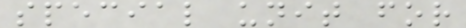special unit for
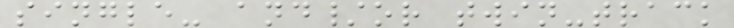single- and/or twin-track
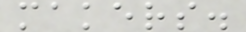makers.
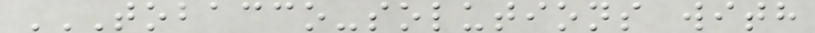TOBACCO-SOLUTIONS WITH
